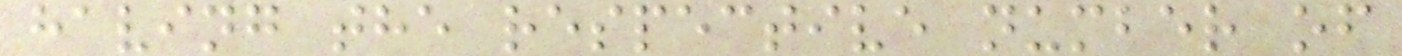having the respective number of
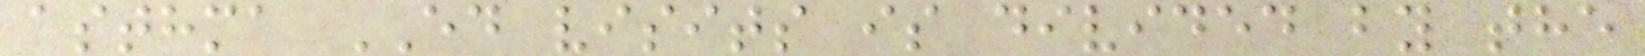asthma ED visits is divided by the
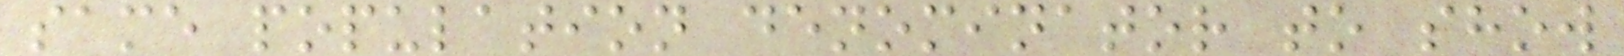same population denominator to show
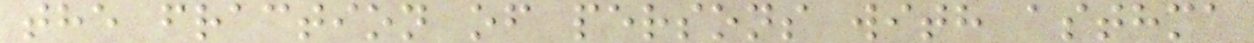the fraction of persons with asthma
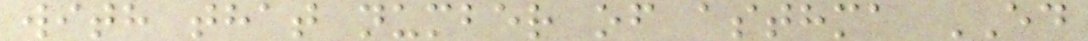with that number of asthma ED
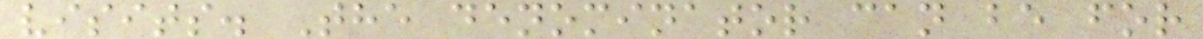visits. The denominator can be for
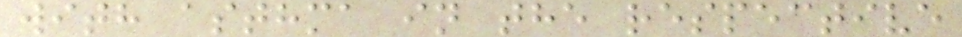with asthma in the respective
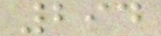294
